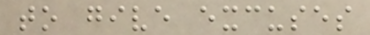to give excuses
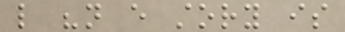like "not every story is
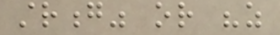strong" or "as
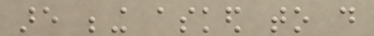are being asked to do
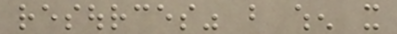resources" but when it
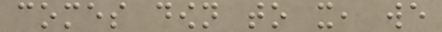comes down to it, we
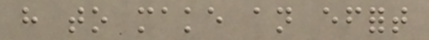have to make an effort
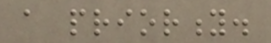a priority.
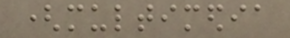(multimedia
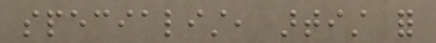specialist, artist for
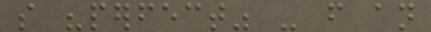so "perfect" - from an
